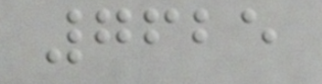7625
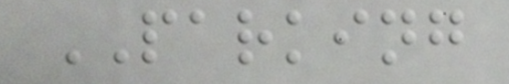PARKING
